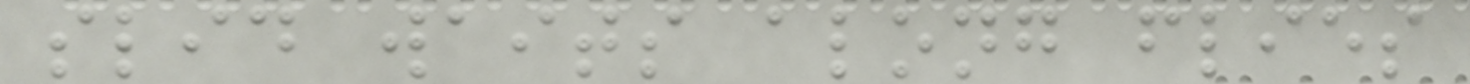slid waits along flies
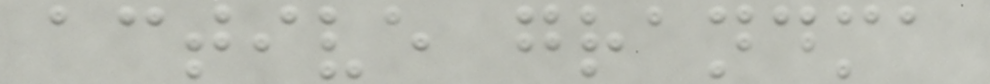active grandma
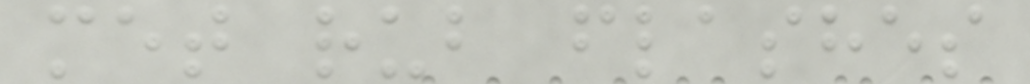met rub flashes
